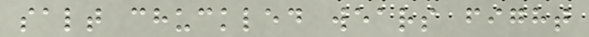salt chuckled wears fight
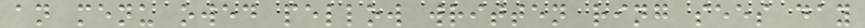an menu owed pellow written ring sees day
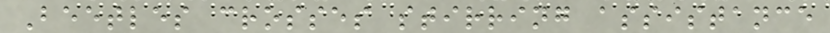Beetles crosses stirring assistance
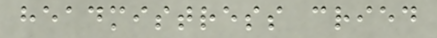headmistress cried
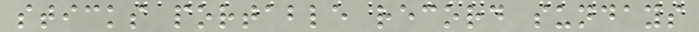sticks portable record sundays
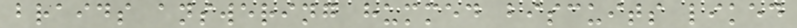braids answering hummed biscuits liked
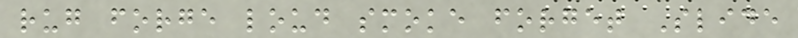rug forge loud smoke forget Slide
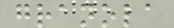granola
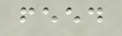feed
